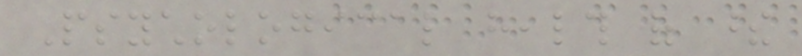Psychological health of these
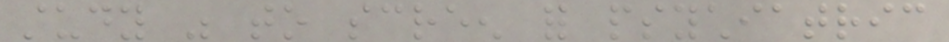study was to screen for psychiatric
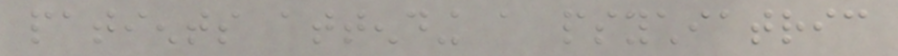patients attending a psychiatric
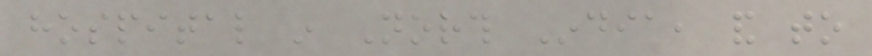hospital in North India, and to
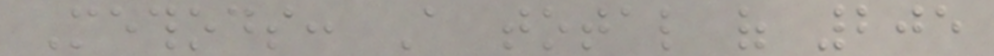Methods: A total of 205
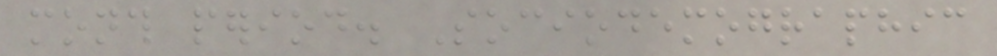month period. Sociodemographic
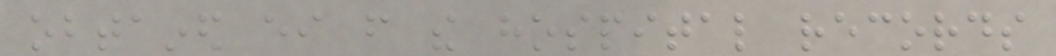obtained either from the hospital records
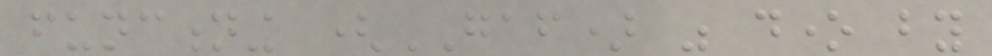functioning (GAF) was done by
